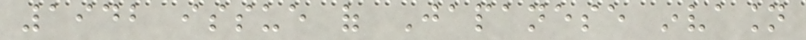1942 issue of Japanese invasion
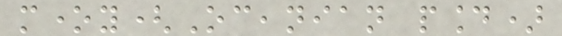money(Oceanian pound)
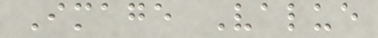Image Value
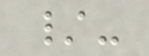/-
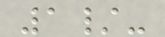1/-
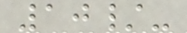10/-
